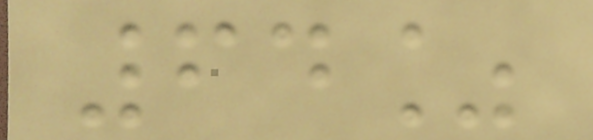64%
